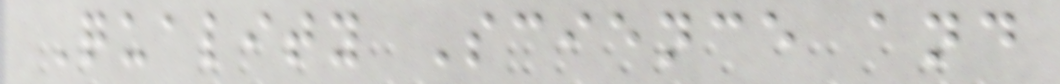Quality Science and
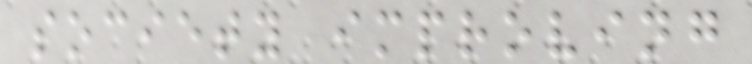society improving
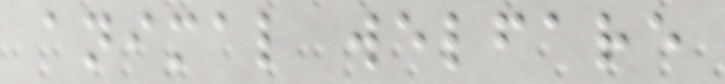animal welfare
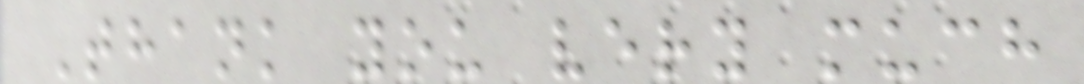Thank you very much
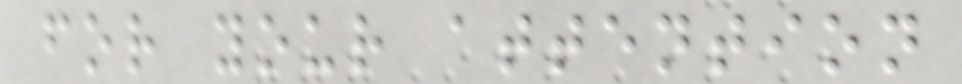for your attention
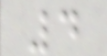4
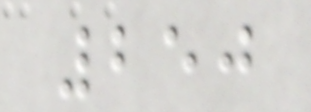250
